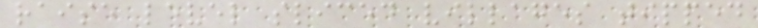raise level sliced villages tipped
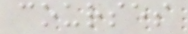courses
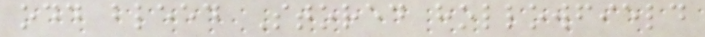odd bleed Stored hollowfield
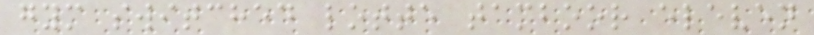gym switched lotte tamboor eleven
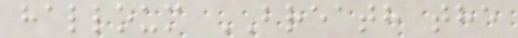halloum BREATH the
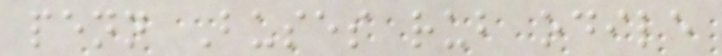penn Buses rub odile
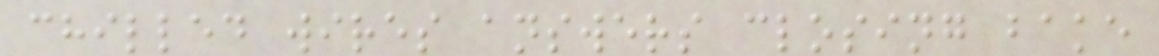chilled wires answers closing bake
